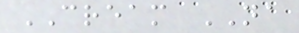CREAM NA
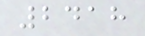2418
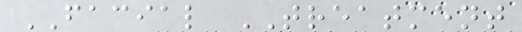FACIAL TREATMENT
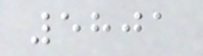5801
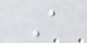A
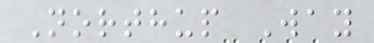Northup Way
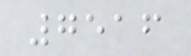7516
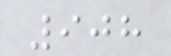908
